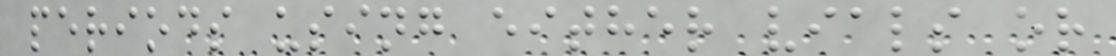periods using either vials or
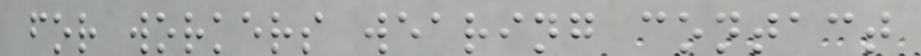for workers wearing contact
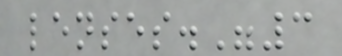lenses."3
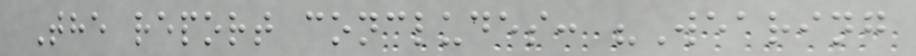The report concludes: "Wearing
